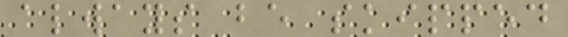always be skipped
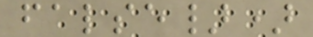false})
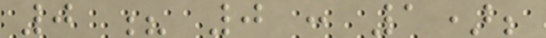0 ? 0 : 1);
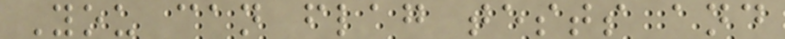You can flag tests and
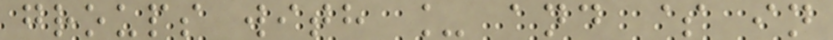groups with _ and $ in
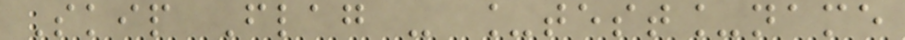Skip Flag - _test_name
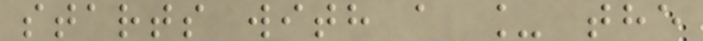starts with a _ the
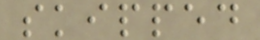skipped
